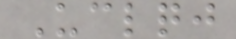Uclqj
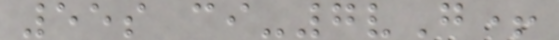55s ci-7vG+
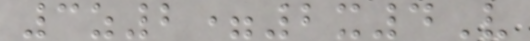3z2=2x4V
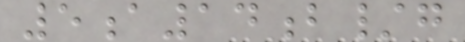5a14b/g
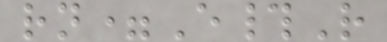rn=E#R
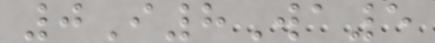0I8Wa5
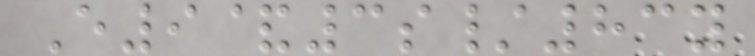E9&3s/83y
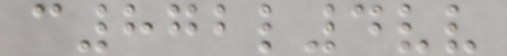c872l4vv
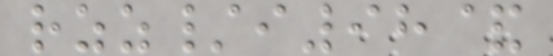rzz/i98&
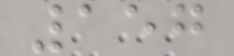157
